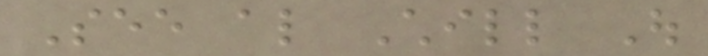See also Chill Out
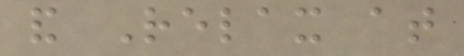and Relax at
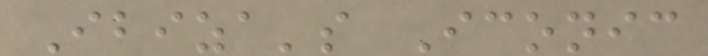Ibiza's Iconic
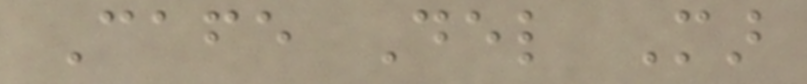Cafe Del Mar
